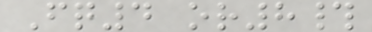Fq4 or8#
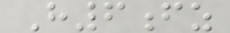H6fz
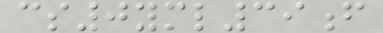cs0yml39f
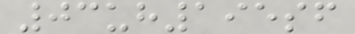03uh195sf
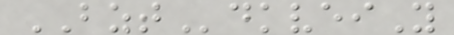BZTdkveiY
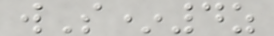wS*4z
